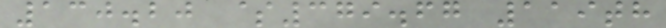130.20 $379.67 119th
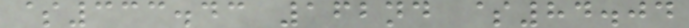$333.43 162nd $84.04
